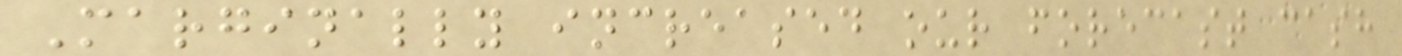Marginally increased our forecast cash
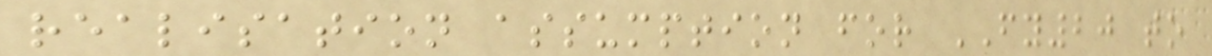realisation assumption for FY20 to
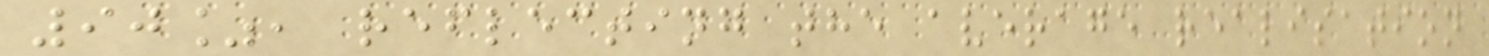90%, reflecting the average realisation
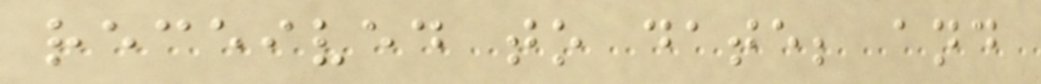received to date; and
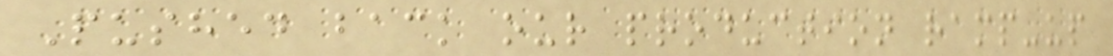Pushed back our production ramp-up
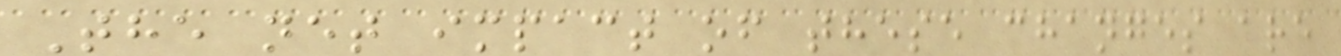The net impact of these changes are
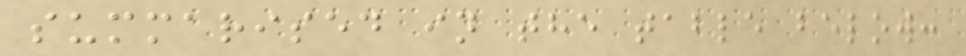summarised in the table below:
